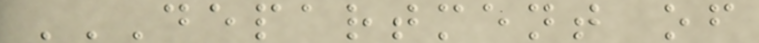DEPARTMENT OF
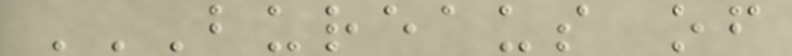BUREAUS OF
